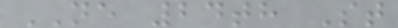NE 24th St
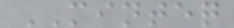MINTEQ
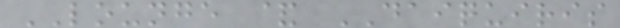LOUNGE & DAIQUIRIS
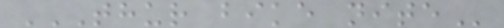THUR BIKE NITE
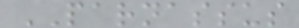PARNASSUS
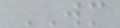WM
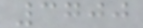3700
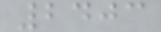2403
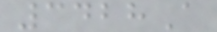3428A
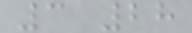3 28
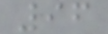96
